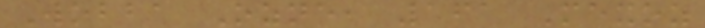Wobba Ozne, 161 Mexoz
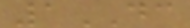1DC
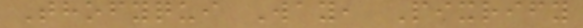Thofyqui Way, Pixrify
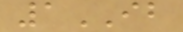1IB
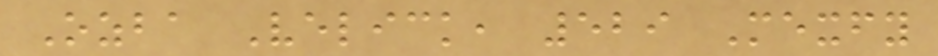Ozba Velick, 529 Mexfy
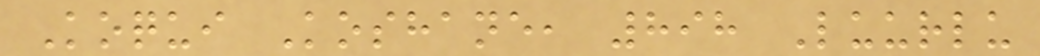Koqui Koshane, 898 Luurlu
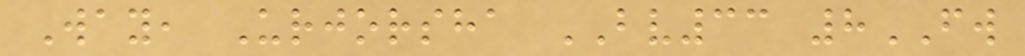Way, Urjorsha BV33 8FW
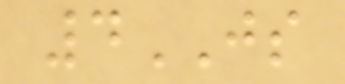4JS
